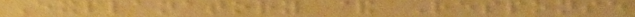Explanatory & Response
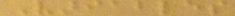Variables
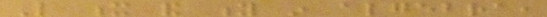Like x and y in algebra,
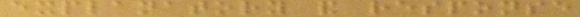explanatory and response
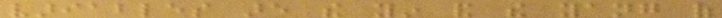variables are the yin and the yang of
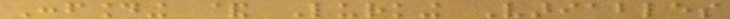Confounding & Lurking Variables
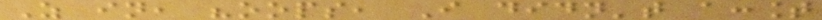As in, "oops, I didn't account
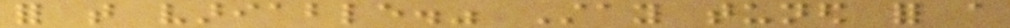for that variable." Stay tuned for a
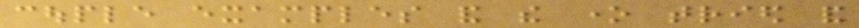couple examples and the one tried and
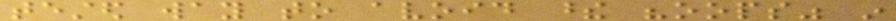tested way to avoid these "oops" in
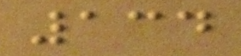134
